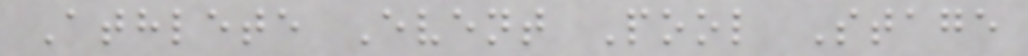Athlete Event Pool Stage
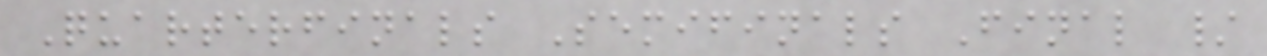Quarterfinals Semifinals Final /
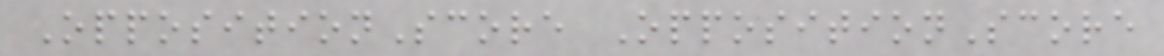OppositionScore OppositionScore
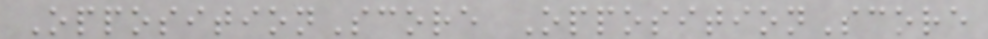OppositionScore OppositionScore
